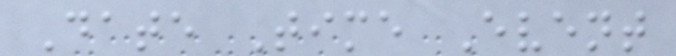Date Time Event
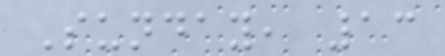Sunday, 13
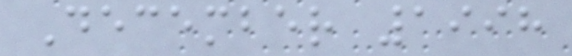December 1998
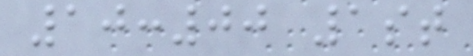10:00 1st
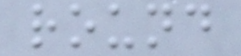round
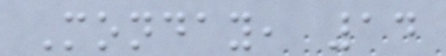Monday, 14
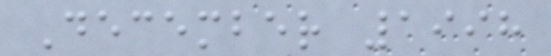December 1998
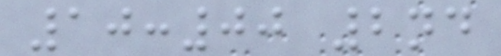10:00 2nd
